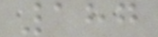187
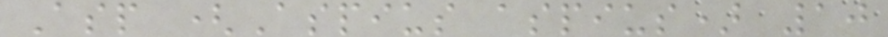Asp (Aspius aspius) 10
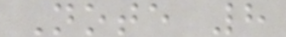Note 8
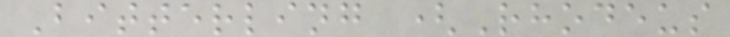Bitterling (Rhodeus
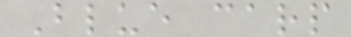Blue carp
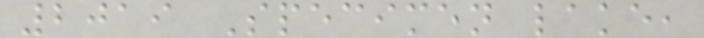2019 Specimen lake,
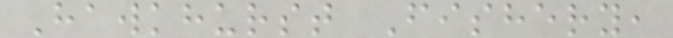Hawkhurst Fishery,
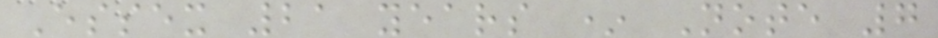Essex 21 years * Note 7
